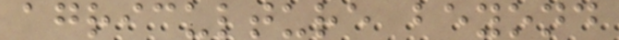agriculture beyond
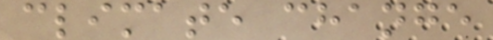climate change
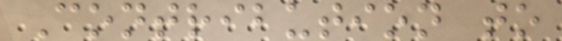Contribution to
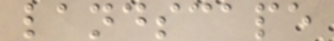landscape
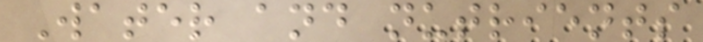Water and nutrients
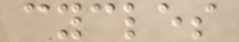cycles
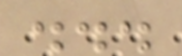...
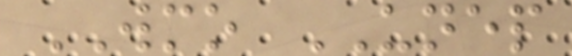WMO UNEP
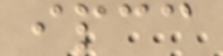ipcc
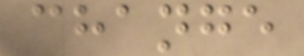change
